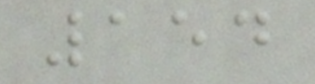154
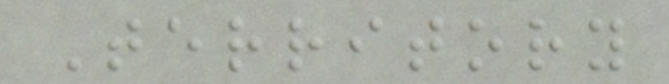Territory
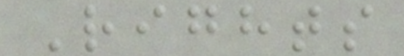Rights
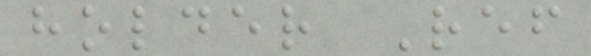holder Ref
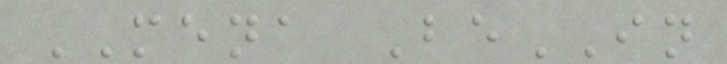MENA BeIN
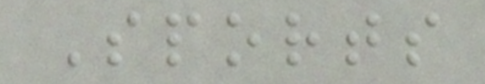Sports
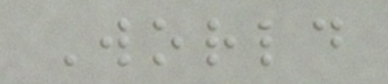World
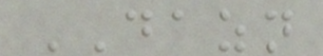DAZN
